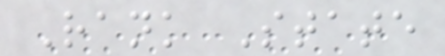Rank State
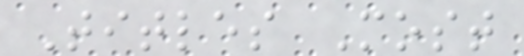Titles Most
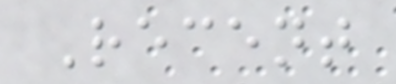Recent
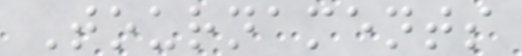Tournaments
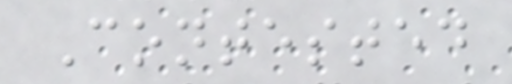Contested
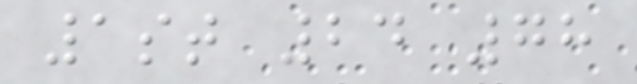1st 24 78
